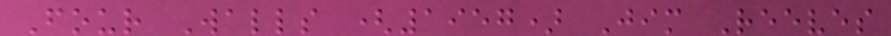Four Walls (1957) Jim Reeves
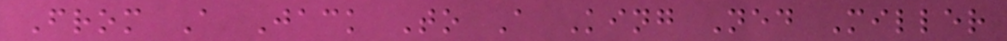From A Jack To A King Ned Miller
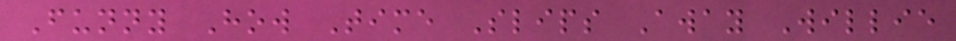Funny How Time Slips Away Willie
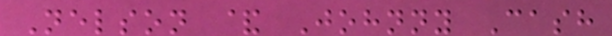Nelson & Johnny Cash
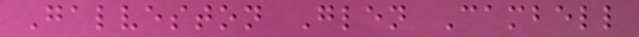Galveston Glen Cambell
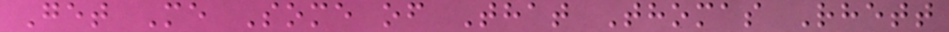Get Me Some of That Thomas Rhett
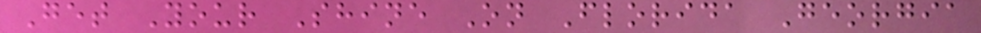Get Your Shine On Florida Georgia
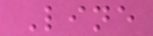Line
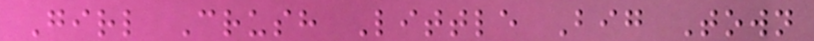Girl Crush Little Big Town
